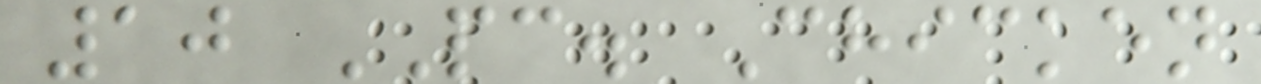10 PC. Chicken
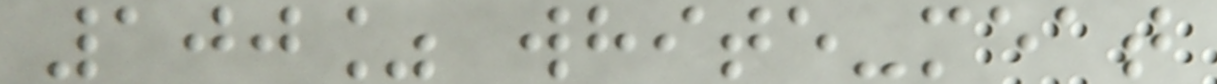100% white-meat
